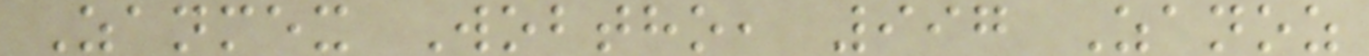Zanmex Wobtho, 997 Zanoz
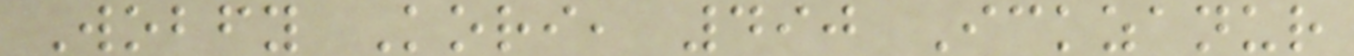Wobfy Kori, 490 Ickzanur
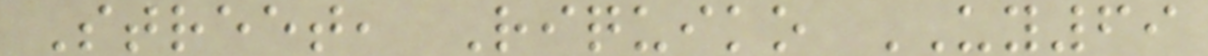Street, Riquiko UY69
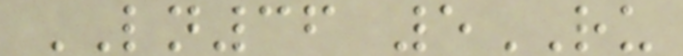LN36 5RU
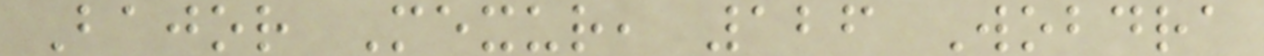Bajor Mexur, 126 Wobdra
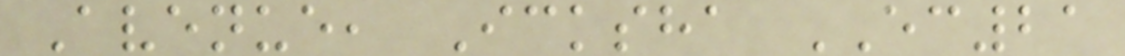Avenue, Icksha EC21
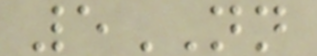5NN
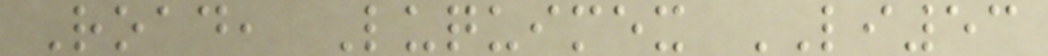Road, Luquimex LI53
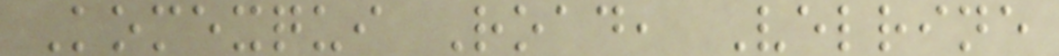Komexqui Road, Velrine
